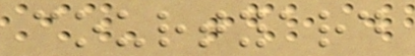courtyard
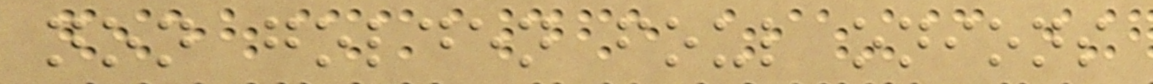non golden foul onions
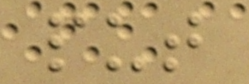put
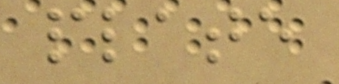plate
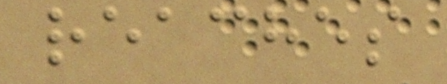reaches
